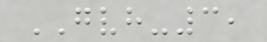GVH-3,
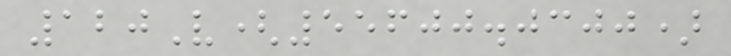120V(55600.0300)
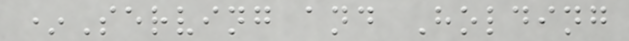*Serving and Holding
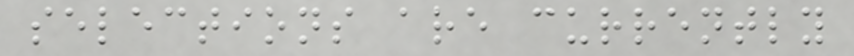selections are currently
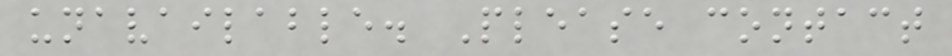unavailable. Please contact
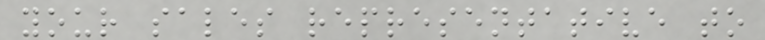your sales representative to
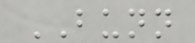BUNN
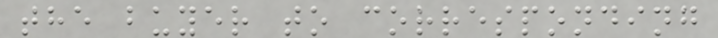the buyer to corresponding
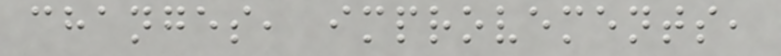changes, improvements,
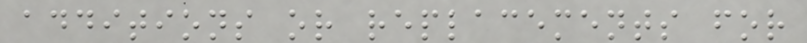additions or replacements for
